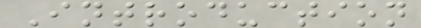Introduction
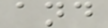and
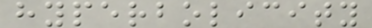hyperbolicity
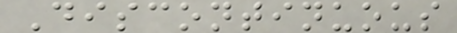Discontinuous
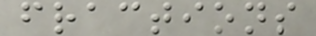fractions
